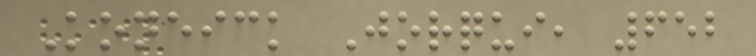Koneick Jorqui, 652
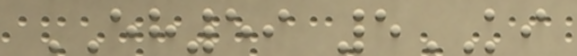EH59 5KI
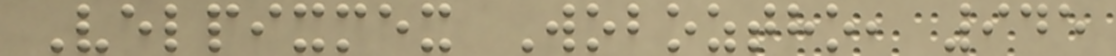Velpixmex Woboztho, 945
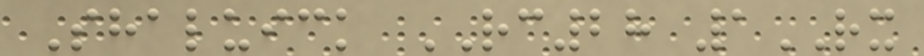Shaluick RC28 1RX
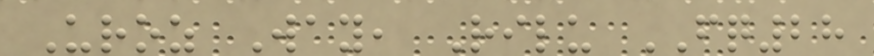Uroz Way, Rilu FQ28
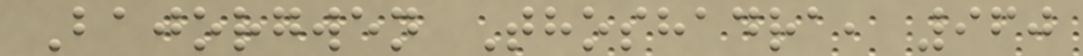Bajorgwen Thoshadra, 960
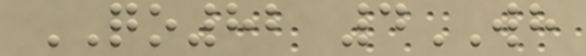QO82 4WH
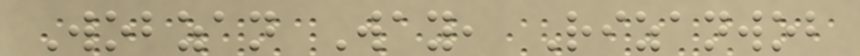Wobzan Way, Rizanwob
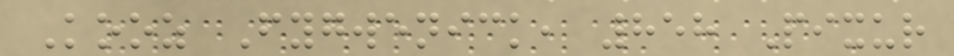Kooz Fygwenick, 858 Pixur
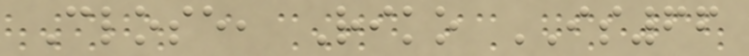Close, Riko IS66
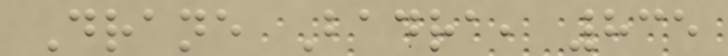Drane Badra, 835
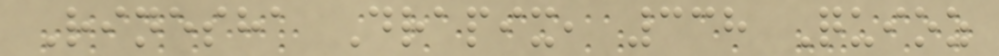Rinesha Drapix, 338 Quioz
